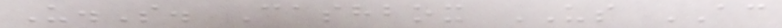U.S. Cashbox US AC
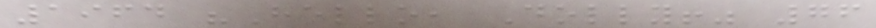1964 "Hello, Dolly!" 76
